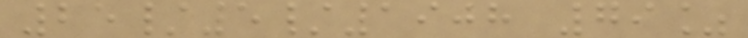25/5/1908 79%
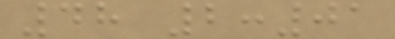48 2:01
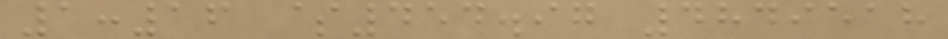1:16 $454.97 4849518
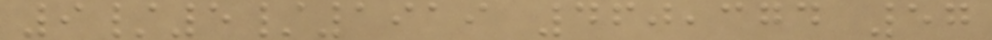9/5/1919 460,374 57
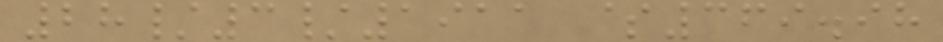28/3/1911 $369.98
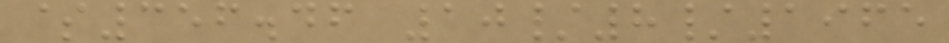$356.46 10/8/1965
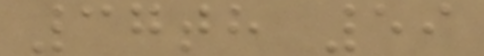37th 59
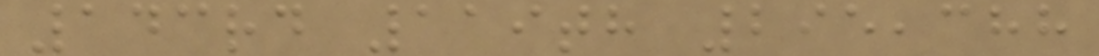143rd 119th 295,388
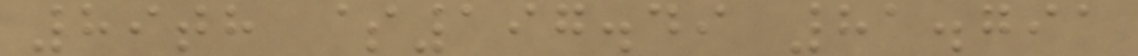89th $197.49 81.791
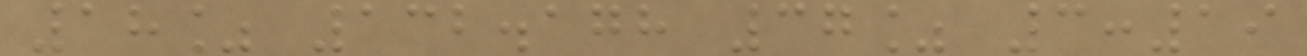18% 132.178 37% 3:19
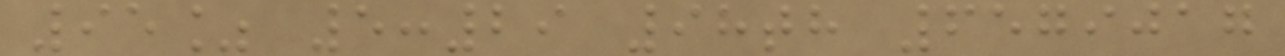95% 5:29 98th 6579017
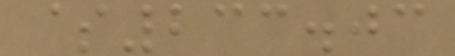$233.03
